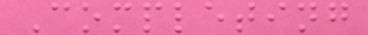Completing
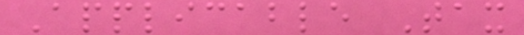Applicable Tax
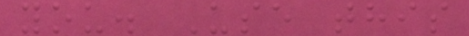you. Use this
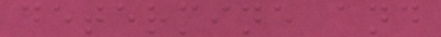determine and
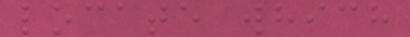locate which
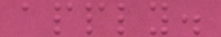apply.
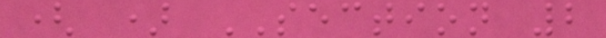( ) SECTION 2
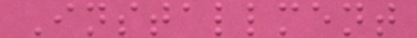Installment
